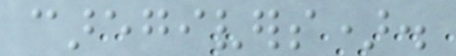caregivers).
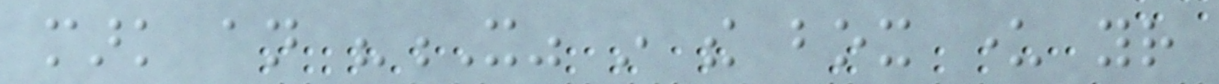mark an "X" in the box under your
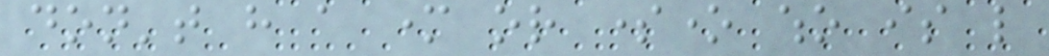don't have a mother or someone who is like
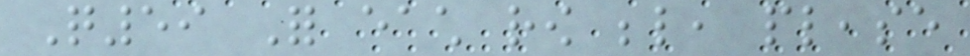Q59 For each row below, please
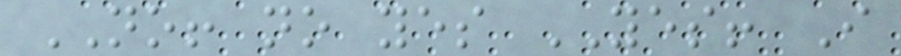NO! no yes YES! I
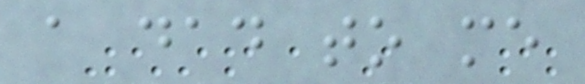a dad to me
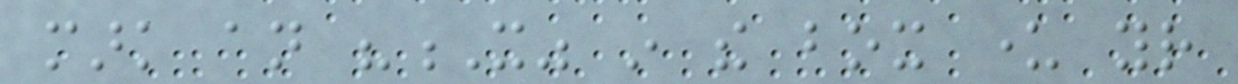mark an "X" in the box under your
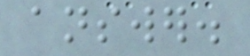answer.
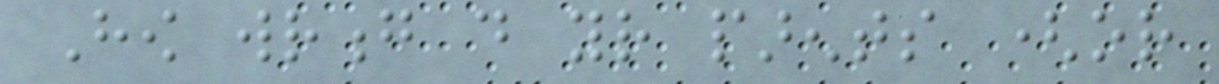How wrong do your parents (or
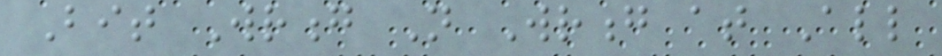Bit Wrong Not Wrong at All
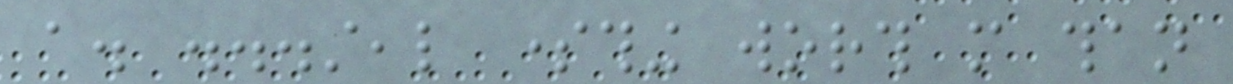a. ...steal something worth more than
